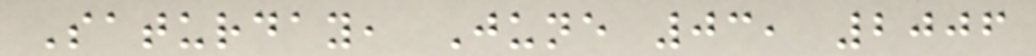Saturday, June 03, 2006
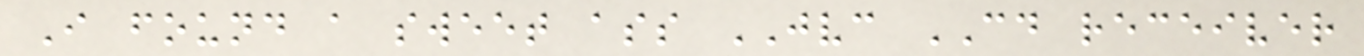I found a sweet ass JVC CD receiver
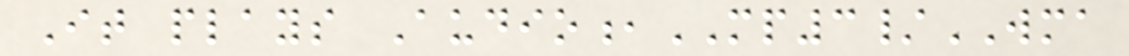It plays Audio,MP3/WMA
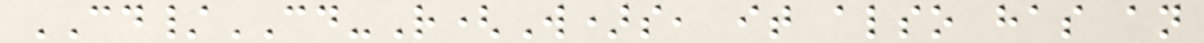CD/CD-R(W)s, it also has an
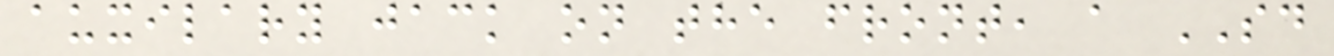auxilary jack on the front, a SD
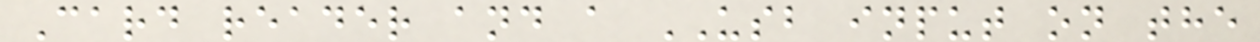Card reader and a USB input on the
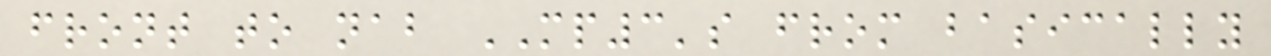front to nab MP3's from basically
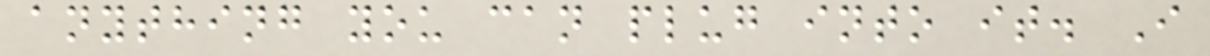anything you can plug into it. I
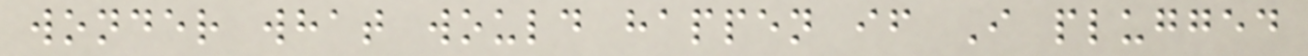wonder what would happen if I plugged
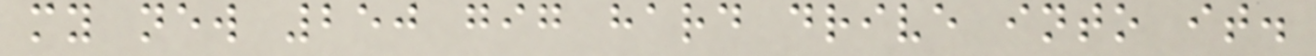my new 250 gig hard drive into it.
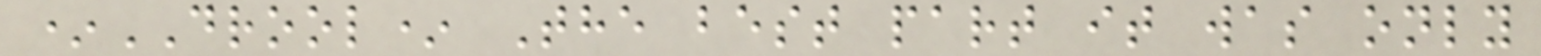*DROOL* The best part it was only
